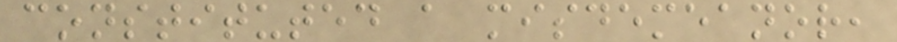constituted a misdemeanor,
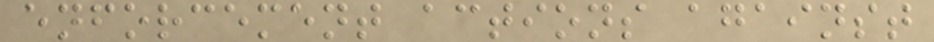enforcement actions against
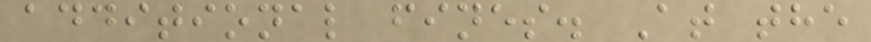additional fines. At the
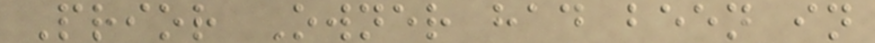Prior Owner had been in
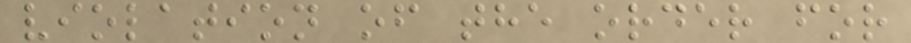violation of the order for
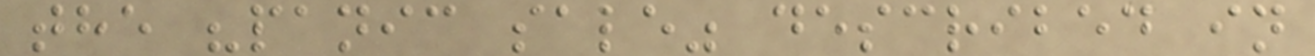the "panic sale" described in
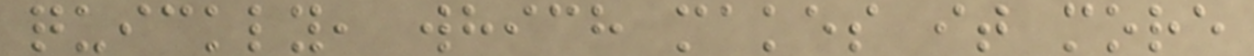quickly, which makes it more
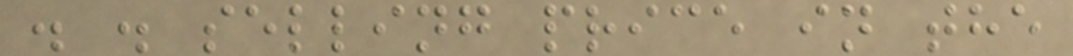. . selling price in the
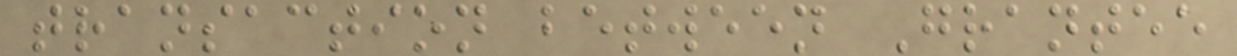transaction between Grantee
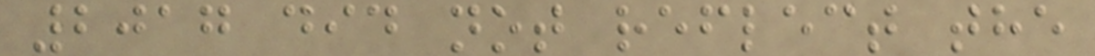2017 did not reflect the
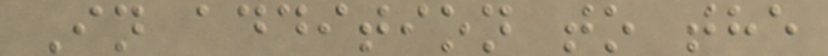In addition to the
